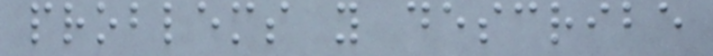problems you describe
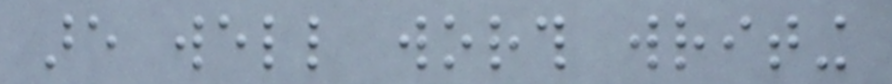are well worth writing
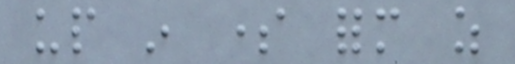up in some form as
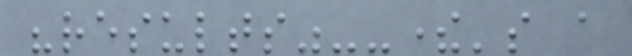"results"--there's a
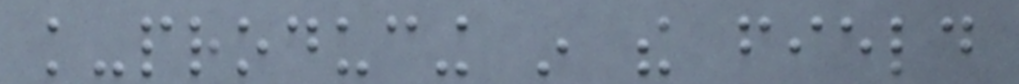knowledge-producing in the field
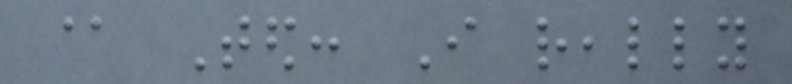@ Ted: I really
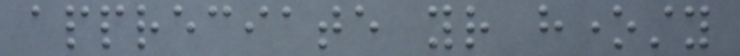appreciate your honesty
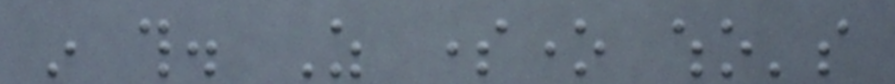in this. As someone who's
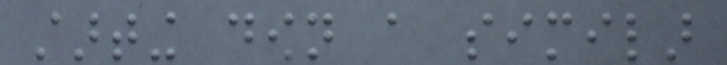starting down a similar
